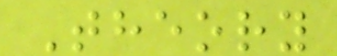Theory
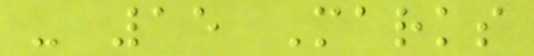- 15 Marks
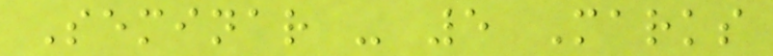Seminar - 5 Marks
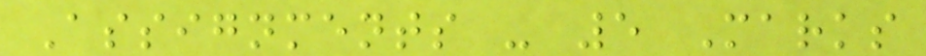Assignments - 5 Marks
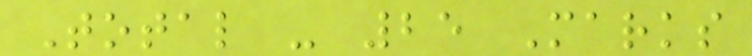Total - 25 Marks
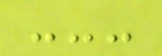---
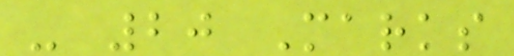- 20 Marks
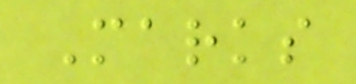Marks
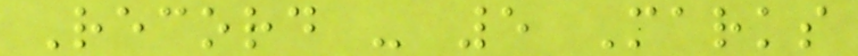Record - 5 Marks
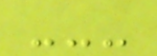---
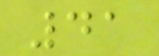41
